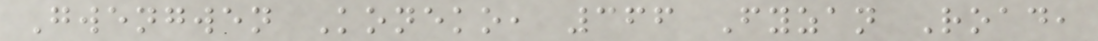Gwengwen Koneko, 366 Fyzan Road,
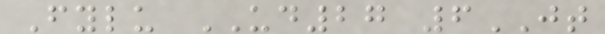Fylu UD27 6JT
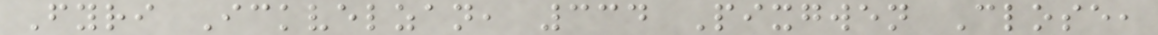Fyri Ickvelzan, 334 Pixgwen Close,
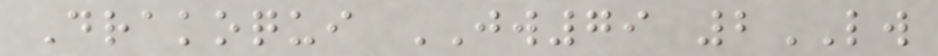Drakoqui JW79 2LW
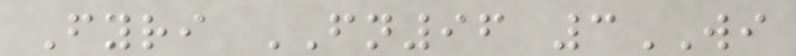Fyri FN96 3WI
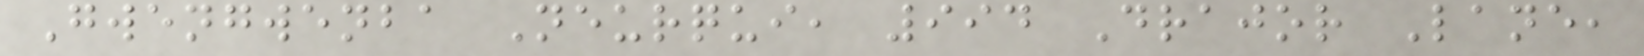Gwengwenba Neurqui, 994 Drajor Lane,
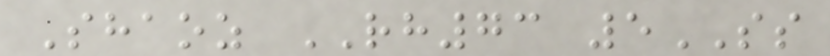Shaoz RH73 5SS
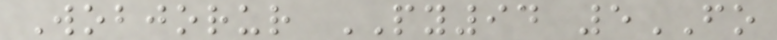Wobjorur PY94 5FO
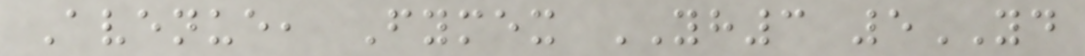Avenue, Fymex YH3 5YD
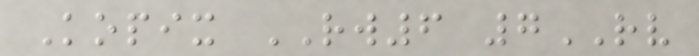Kopix RW6 7RV
